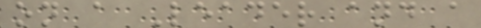on a Leader and a
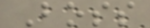Boss
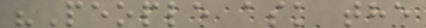"People ask the
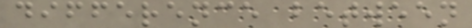difference between
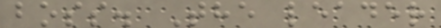boss. The leader
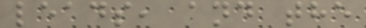leads, and the
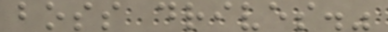boss drives."
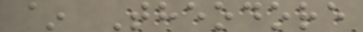~ Theodore
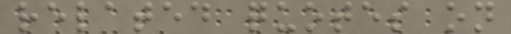related quotes on
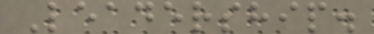Leadership.
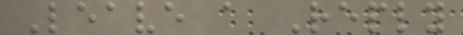Leave a Reply
